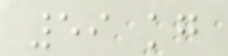59 kg
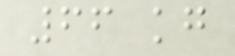66 kg
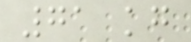71 kg
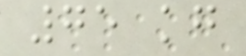75 kg
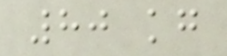80 kg
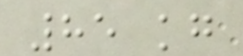85 kg
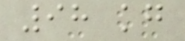98 kg
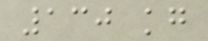130 kg
